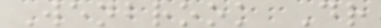Wenbrook Dr
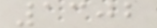1302
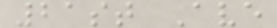21st Ave
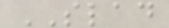SLAD
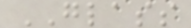GLASS
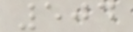504
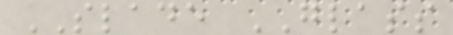SLADE GLASS
